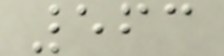563
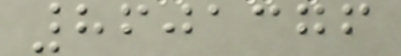8601376
